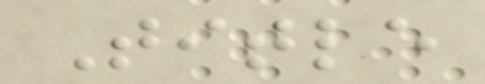Title
